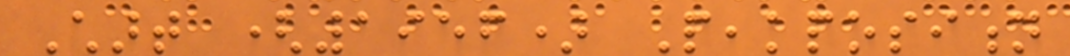Chart (1956) Peakposition
